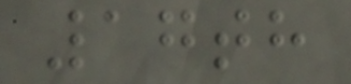17th
